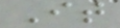It
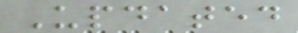Updated
